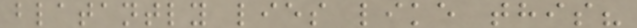blatantly lies like this?
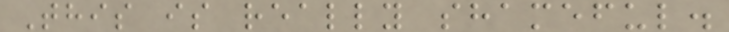This is really shameful.
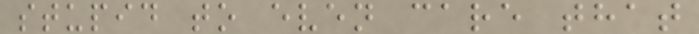stupid to even care that
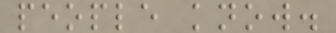people know.
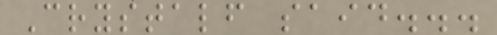Crystalf said...
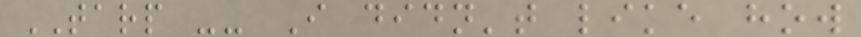TARP -- I didn't like how
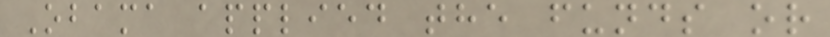Obama applied the funds or
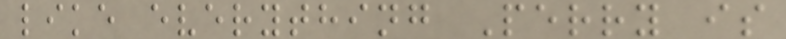like everything Perry is
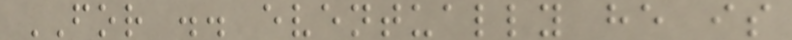FOR .. eventually he is
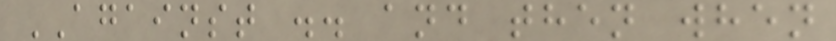AGAINST .. and then when
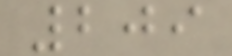209
